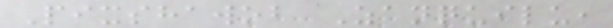Pixshawob Zanquilu,
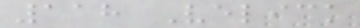118 Velick
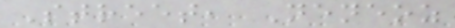Street, Neneoz
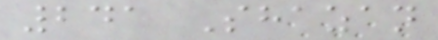241 Shazan
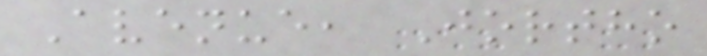Avenue, Jortho
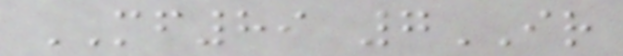MF89 7IR
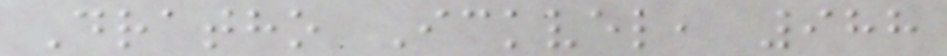Dratho Ickvel, 988
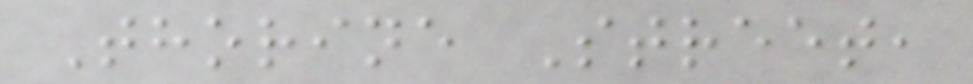Thorine Street,
